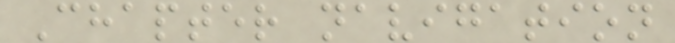Chapter navigation
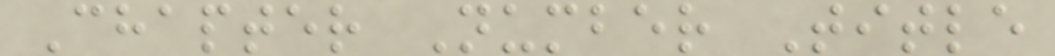Chapter Number Title
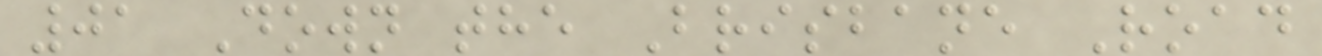01 Down the Brisbane Road
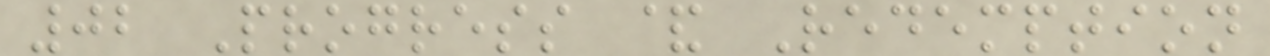02 Progress & Redemption
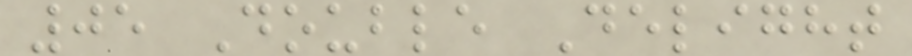05 Double Delight
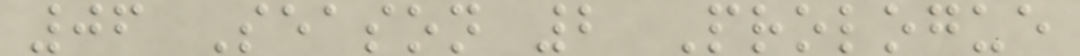06 Season 2 Prologue
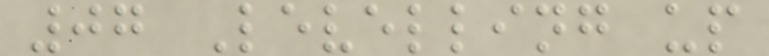07 Levelling up
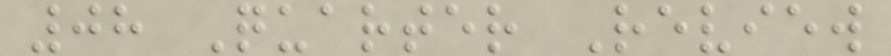08 Quarter Review
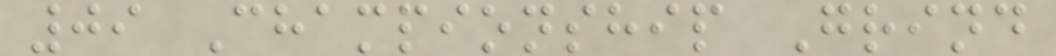09 Championship Grind
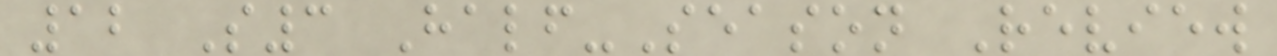12 S3 Half-Season Review
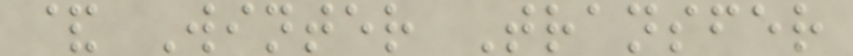& Winter Transfer
